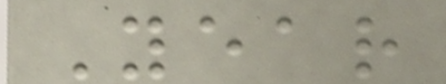Year
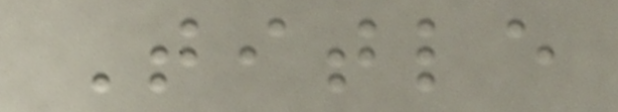Title
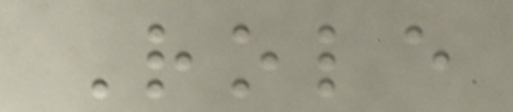Role
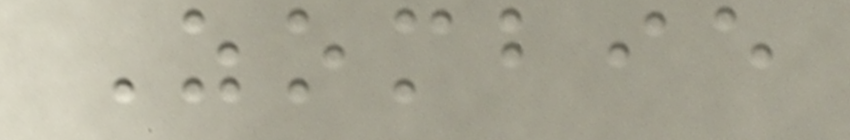Zombie
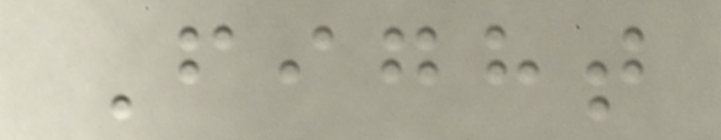Fight
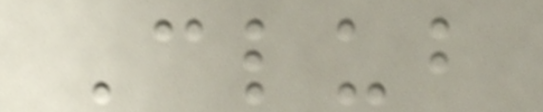Club
